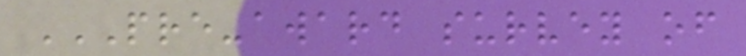PRE-AWARD SURVEY OF
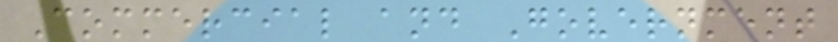Commercial and Government
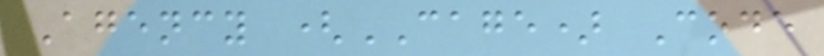Agency (CAGE) Code
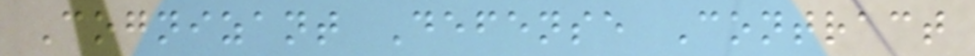Cognizant Defense Contract
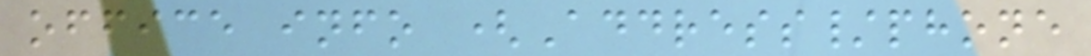office info (Address/phone
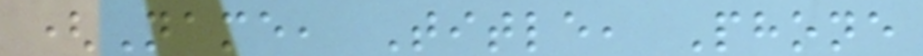(Name, Title, Phone
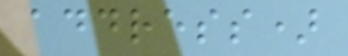address)
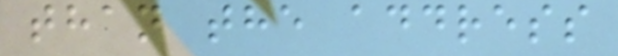than the address
